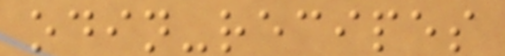odin-recipes
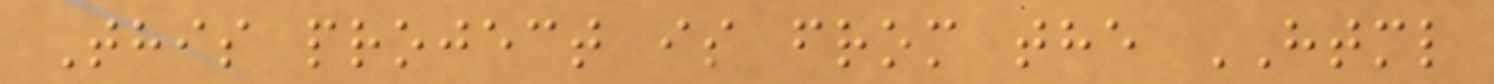This project is from the HTML
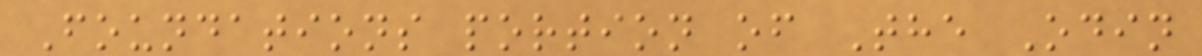Foundations portion of The Odin
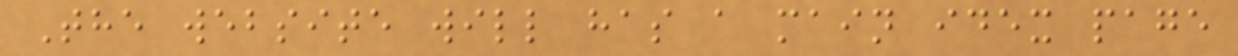The website will has a main idex page
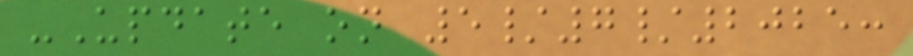-Update on 5/7/2025:
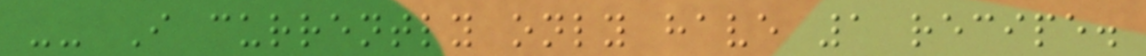-- I currently only have 1 recipe.
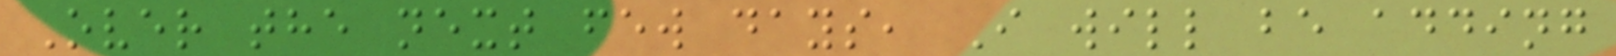Over the next few days, I will be adding
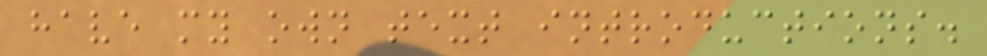have my own text introductions.
